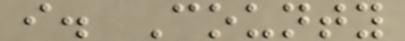i. County
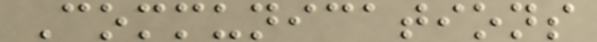Communications
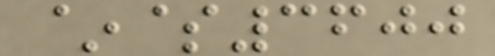~$3600
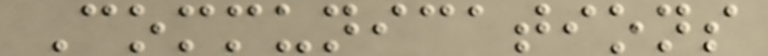Communications
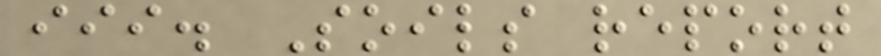iii. Soils report
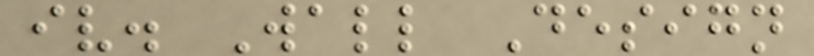iv. Wall Design
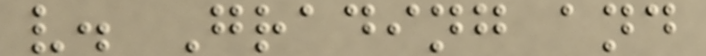v. Grading and
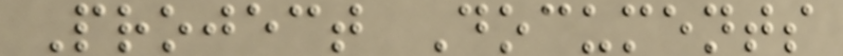Project Documents
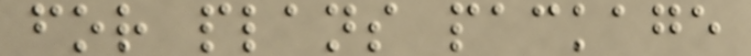for plans package
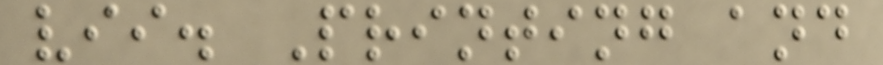vii. Printing and
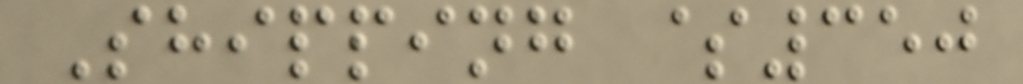Shipping $350
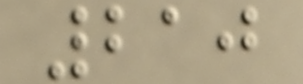210
